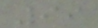99
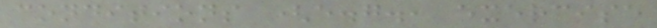conditions (e.g., exercise
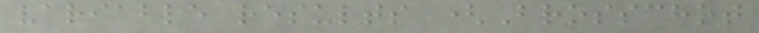variable results (Brosschot
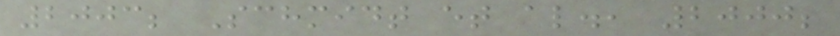2003; Schmidt et al., 2000;
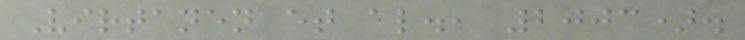Virtanen et al., 2003).
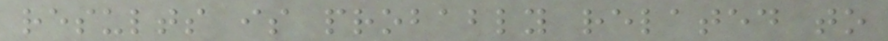results is probably related to
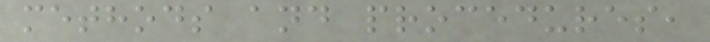methods and procedures,
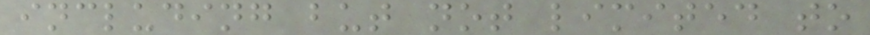including but not limited to
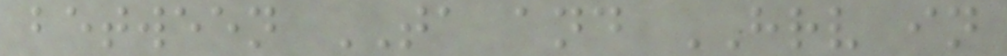between TA and HRV in
